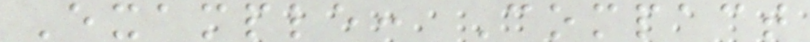Example: Compact
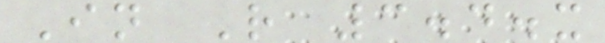In R 3.4.x
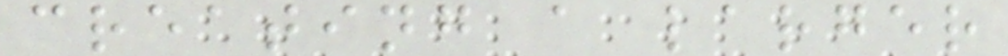creating a larger
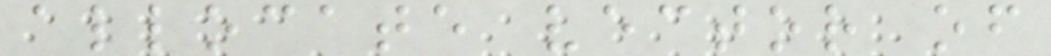allocate vector of
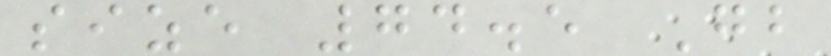size 74.5 Gb
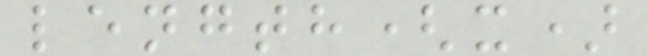length(x)
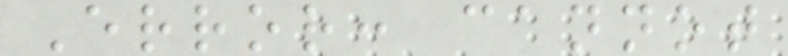Error: cannot
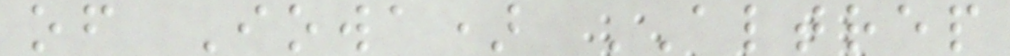of Iowa) ALTREP
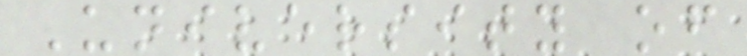University of
